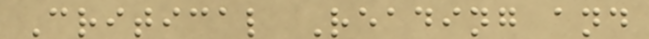Critical Reading and
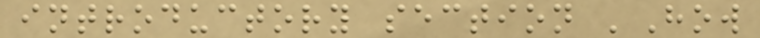introductory section 'How
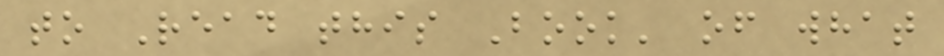to Read this Book' of what
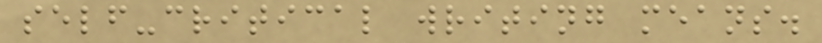self-critical writing means.
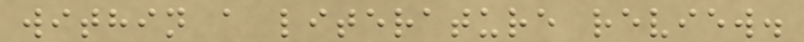within a literature review.
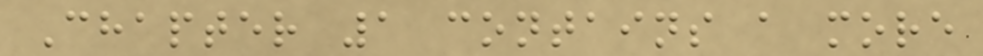Chapter 1 contains a more
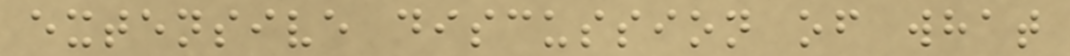extensive discussion of what
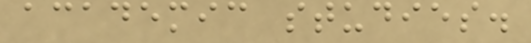academic studies.
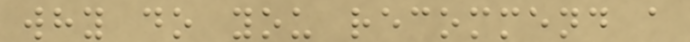why do you recommend a
